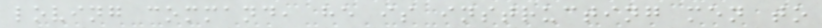loving command, he is instructing men to
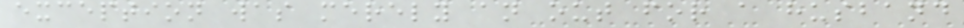exception was merely an out for a husband
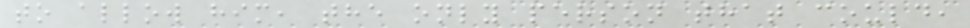to allow him, the only person that could,
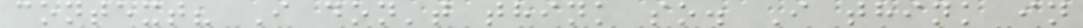context? I don't think so. I think in
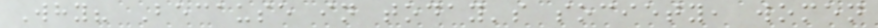Why? Because in today's society, women
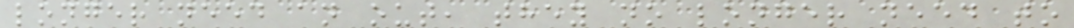longer need an out, they no longer need to
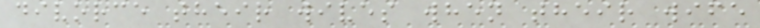divorce their wives when their wife
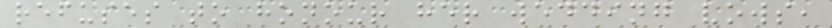refuses to honour her wedding vows,
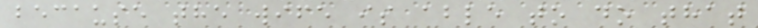because the wife is able to do that
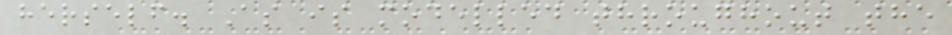herself. As is modelled throughout the
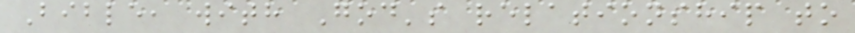Bible, with God's relationship to
